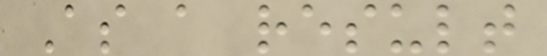As a result
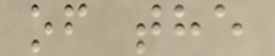of the
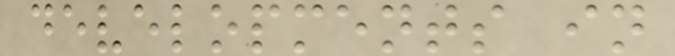developments in
